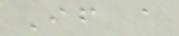If a
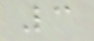3
